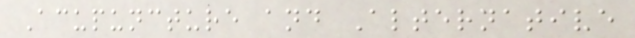Acupuncture and Alternative
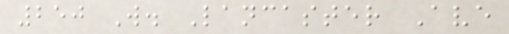250 W. Lancaster Ave
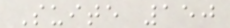Suite 150
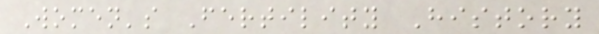Women's Fertility History
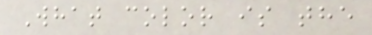What color is the
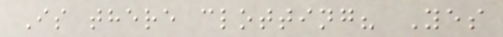Is there clotting? Yes
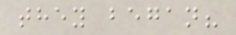they began?
